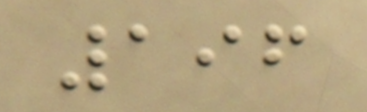196
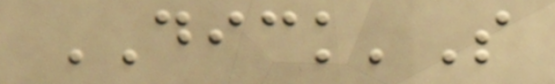DICK'S
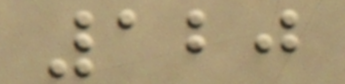120
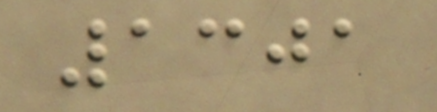1301
